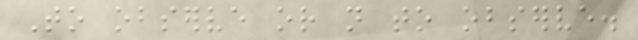To observe or not to observe.
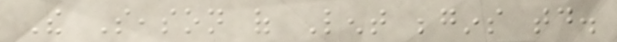The Season of Lent begins today.
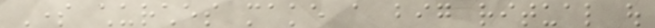Some churches make a big ritual out
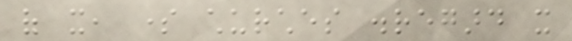of it, some churches disregard it
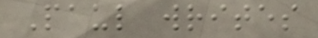Paul writes
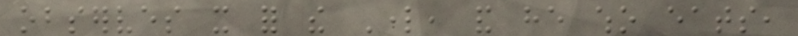observes it for the Lord, and he who eats,
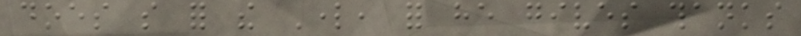does so for the Lord, for he gives thanks
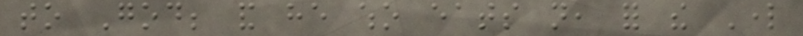to God; and he who eats not, for the Lord
